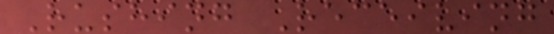Rushing Receiving
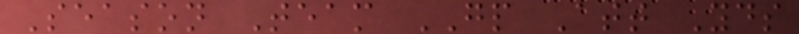Season Team GP Att Yds
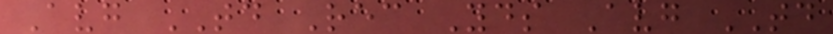Avg TD Rec Yds Avg TD
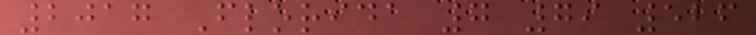2017 Florida 7 79 526
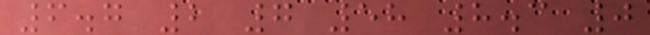6.7 2 7 58 8.3 0
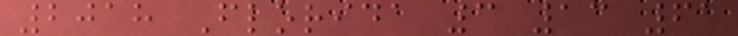2018 Florida 3 13 61
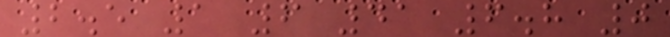2.5 1 6 41 6.8 0
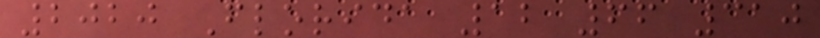2020 Florida 12 66 310
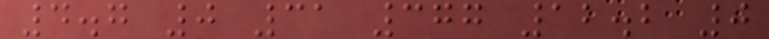4.7 0 31 377 12.2 0
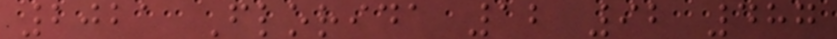2021 Florida 12 92 487
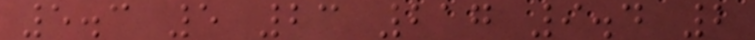5.3 5 23 217 9.4 2
